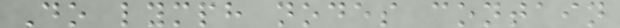Do lymph nodes contain
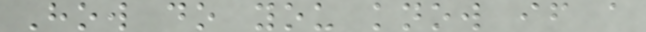How do you know if a
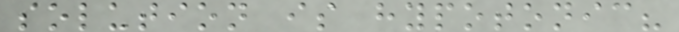solution is hypotonic?
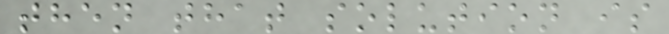then that solution is
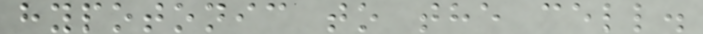hypotonic to the cell.
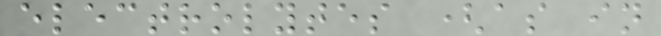electrolytes (as in
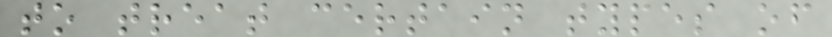to treat certain types of
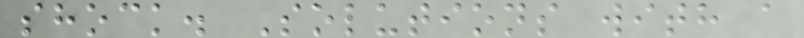shock. Solutions with a
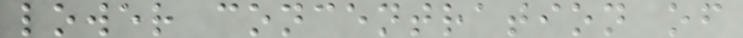lower concentration of
